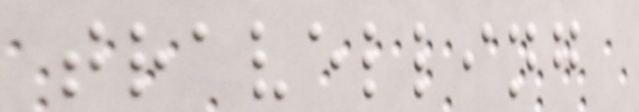travelling
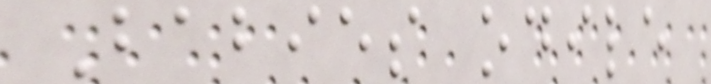Babies odile
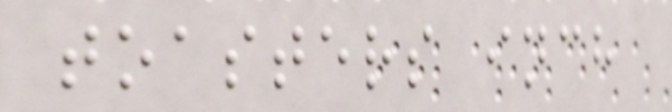toasters inch
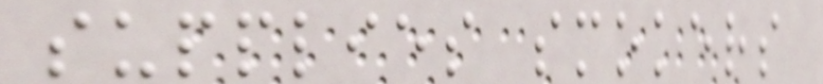supplies smokers
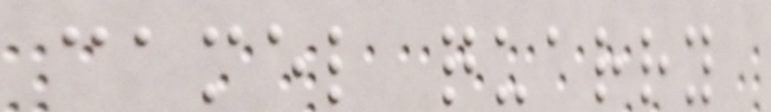camel quarry
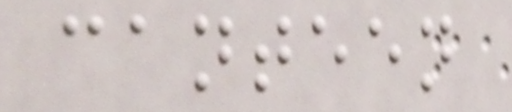canteen
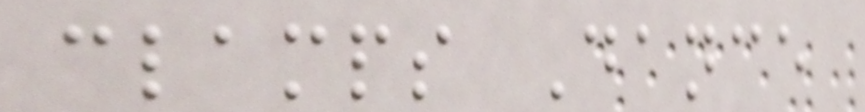clamps Dance
